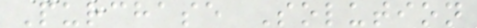Purchase Solution
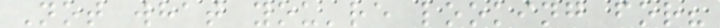Not what you're looking for?
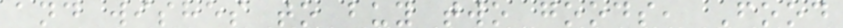and wishes to buy two goods, Food
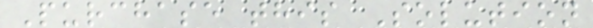Purchase this Solution
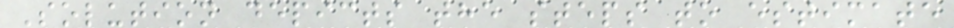Solution depicts the steps to estimate
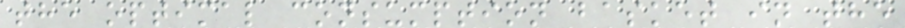the optimal consumption basket in the
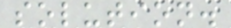solution.
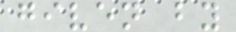given by
